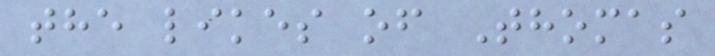the likes of Thomas
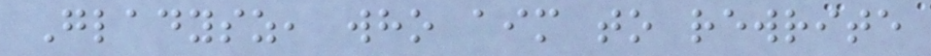Gladysz, who aim to rewrite
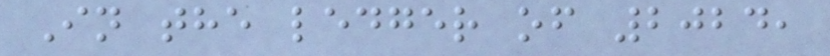In the ledger of 2024,
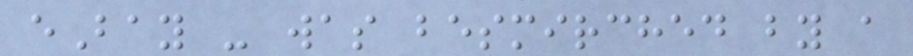eBay - was besmirched by a
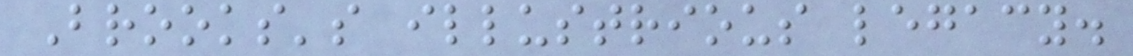Brooks's illustrious legacy.
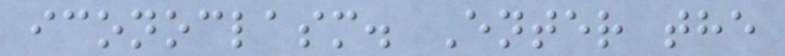iconoclasm. Enter the
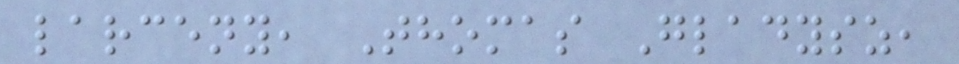larceny, Thomas Gladysz,
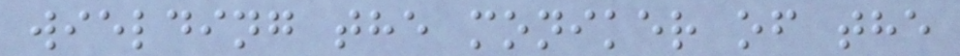wielding the moniker of the
